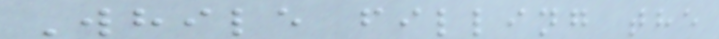While filling the
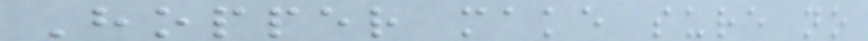Hopper make sure no
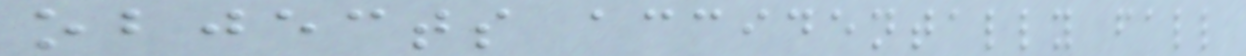objects accidentally fall
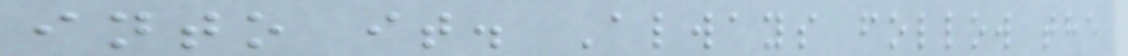into it. Always follow the
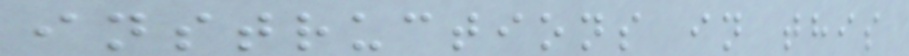instructions in this
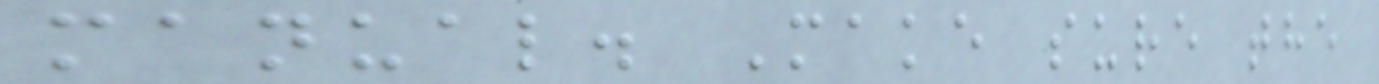manual. Make sure the
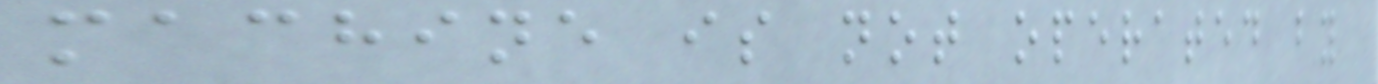machine is not operated by
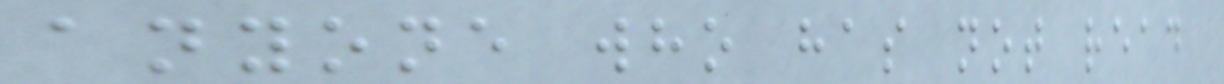anyone who has not read
